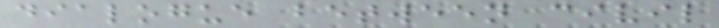dialogue between civil
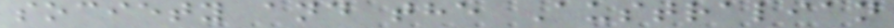society and the Australian
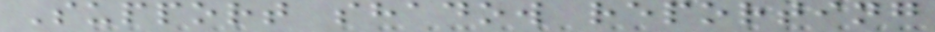Support shadow reporting
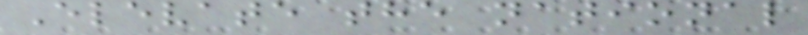Elevate the national
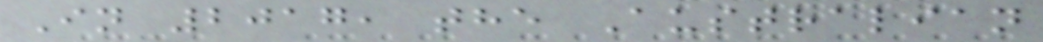In 2017, the Australian
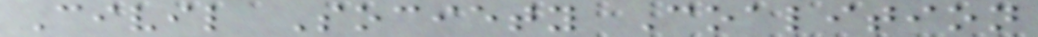Civil Society Coalition
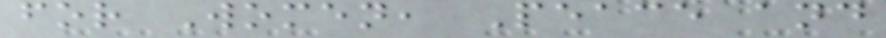for Women, Peace and
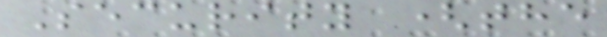Security (the
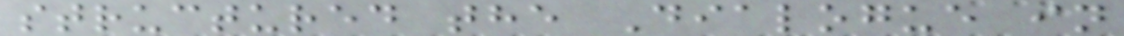structured the Dialogue in
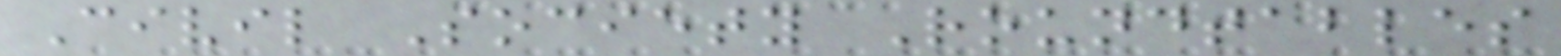Civil Society Roundtables
